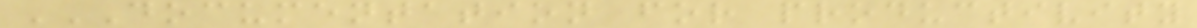DOCUMENTATION FOR PRODUCTIVITY
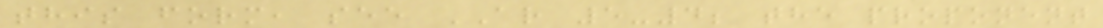this form, see AR 5-4; the proponent
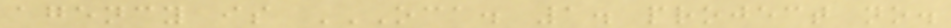agency is OCA. 1. PROJECT NO.
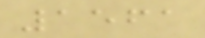1561
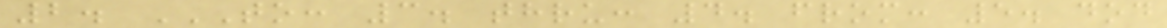2. TO: 3. THRU: 4. FROM: 5. DOD
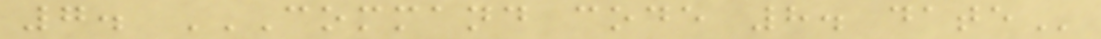7. COMMAND CODE 8. DATE
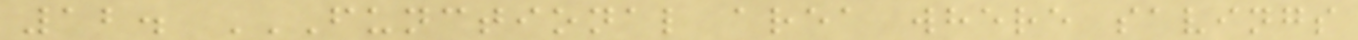12. FUNCTIONAL AREA WHERE SAVINGS
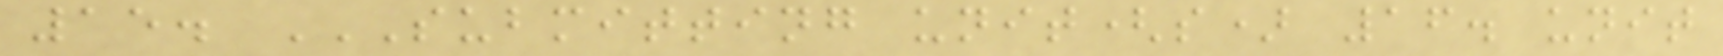15. SUBMITTING UNIT(S) 16. UNIT
